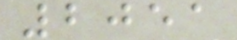2051
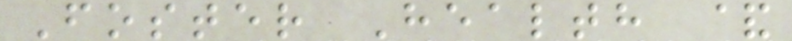Foster Health &
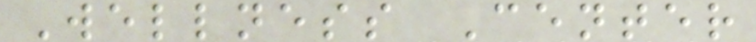Wellness Center
